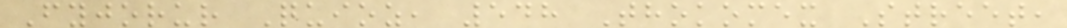Fyjorur Quioz, 548 Thokomex Street,
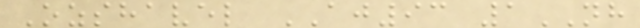Ozshavel AJ93 1NH
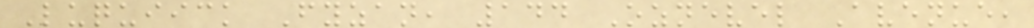Luquiick Fyzan, 144 Oznevel Avenue,
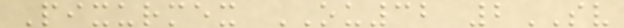Pixurmex OU32 2SV
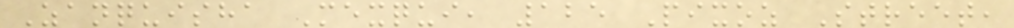Zanquisha Mexqui, 125 Pixoz Street,
